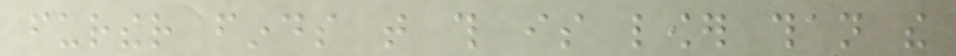further finds that this is lower than the
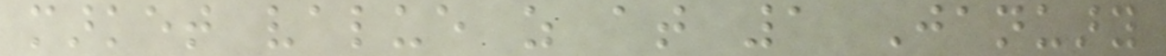market value as at 1 January
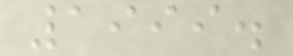1999.
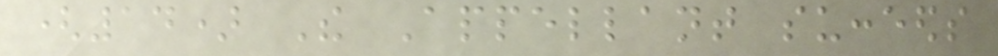(14) The Appellant succeeds
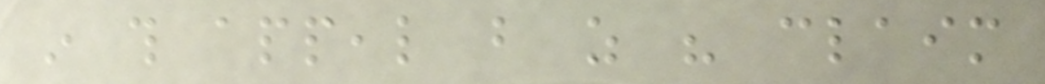in this appeal but as his claim
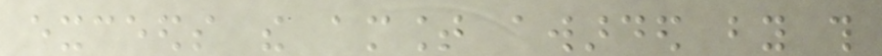exceeds the amount awarded by this
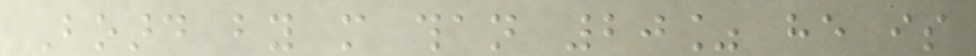Board by more than 20% he is
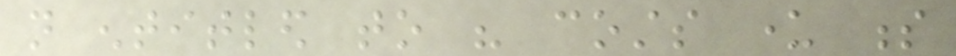not entitled to his costs under s
